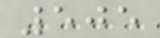505
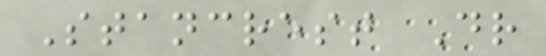Stancrest Dr
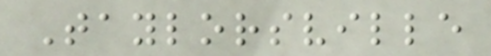Taylorsville
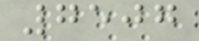7507
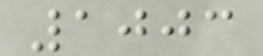1003
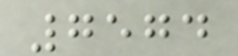7574
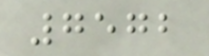7572
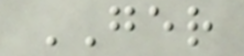GER
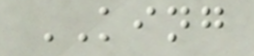KING
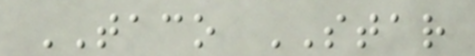TACO STAR
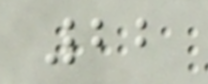22
